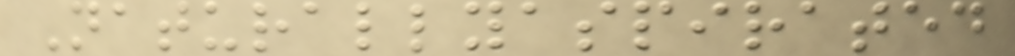Naturallyaspirated
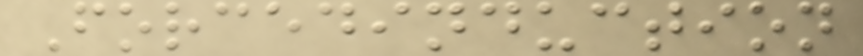Forcedinduction
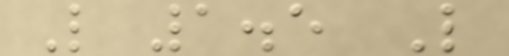L 1.5 L
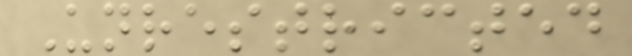Unrestricted
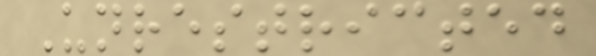Unrestricted
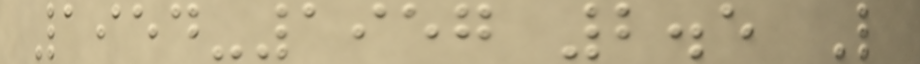1954-1957 2.5 L
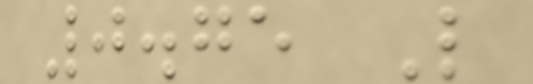0.75 L
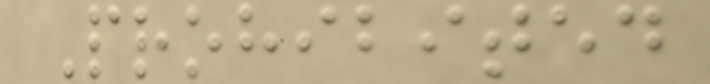Prohibited
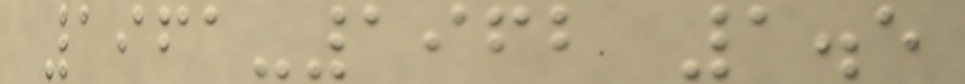1961-1962 1.5
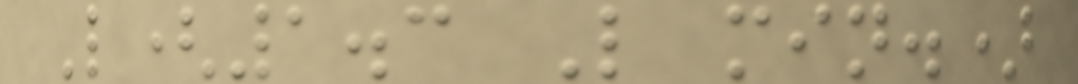L(1.3 L min.)
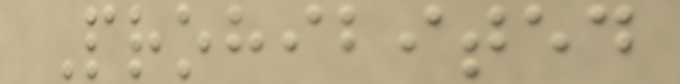Prohibited
